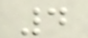4
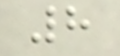8
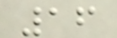16
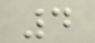4
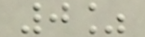0%
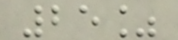25%
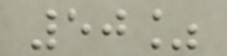50%
